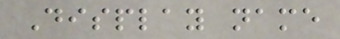Display name
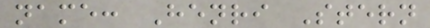name: Henri Stern
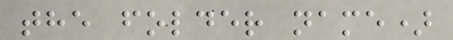the folder name)
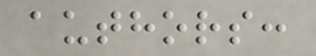authors:
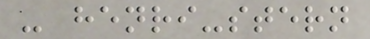- henri-stern
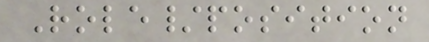Role/position
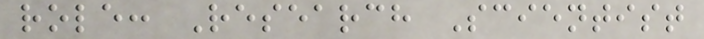role: Research Scientist
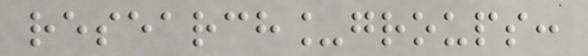research_groups:
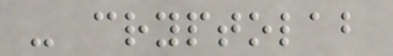- cryptolab
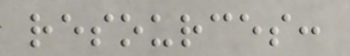resources:
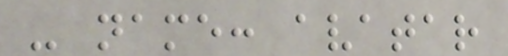- name: avatar
